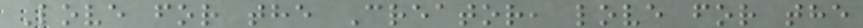Love for the Creator, love for the
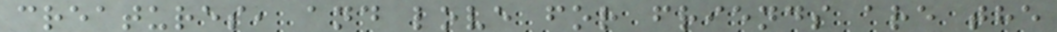creatures, and love for friends are the
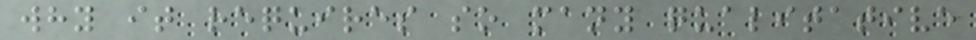why it requires so many qualitative
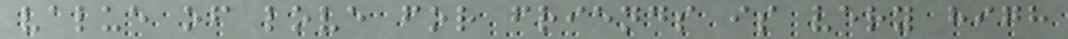value of love for friends is very high
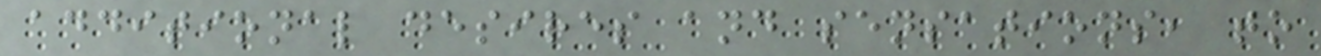additional desires and sensations, to
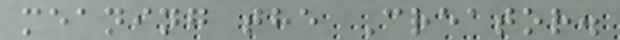meaning the Creator.
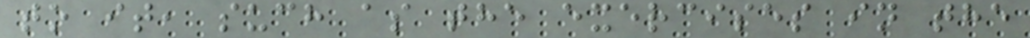to it, such as the exercises in the
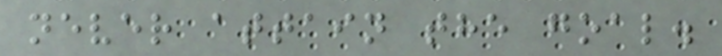never attain the goal.
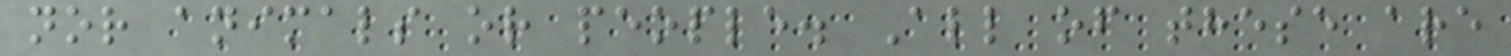nor animals or people. All of these are
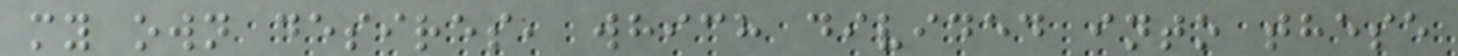my own desires, which divided into these
